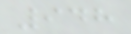948
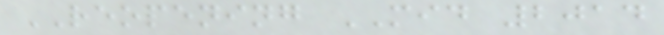REOPENING MID 2014
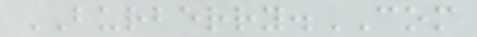BURBERRY.COM
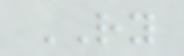RY
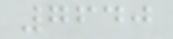7640
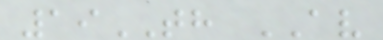19TH AV
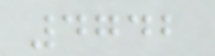4742
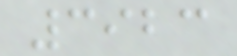3923
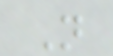N
